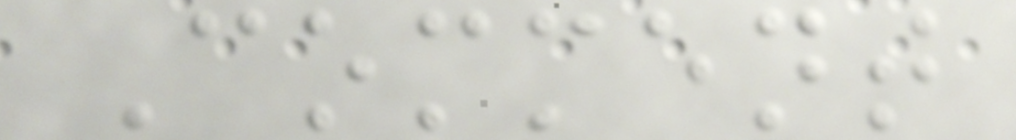Comment
